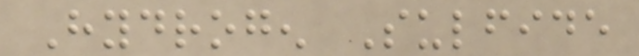Hydrogen Sulfide
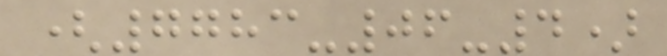(7783-06-4)
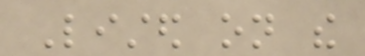Listed on the
